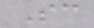Sc
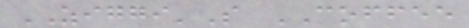ZIGGI'S COFFEE
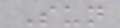Sun
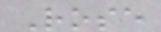Rose
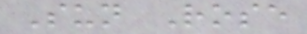Sun Rose
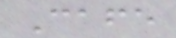Cafe
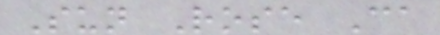Sun Rose Ca
